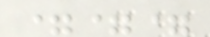===
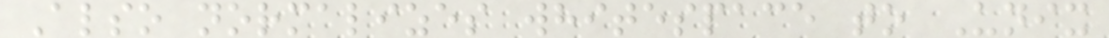Also normalizes whitespace to Unix
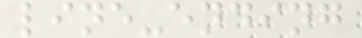line-ending
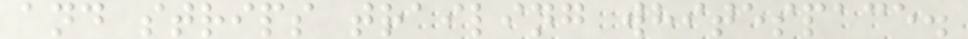and strips trailing whitespace.
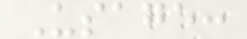Usage:
